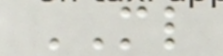ML
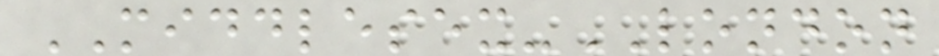MIDDLESEX-LONDON
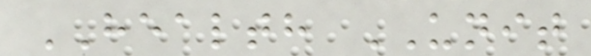HEALTH UNIT
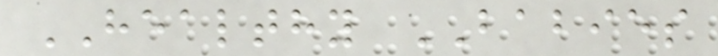HEALTHY BABIES
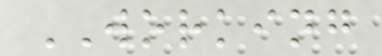WORKING
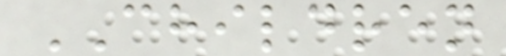CHILDREN
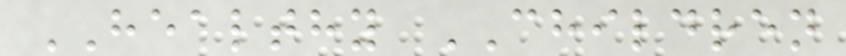HEALTHY CHILDREN
